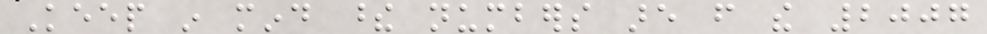Keep in mind these numbers are from the 2007
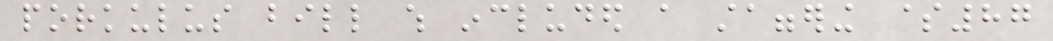porkulus bill which included a staggering $87
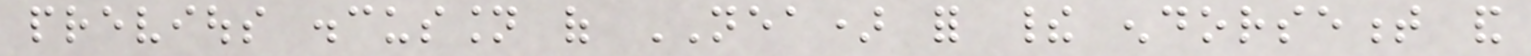previous discussion of NEA) for their endorsement and
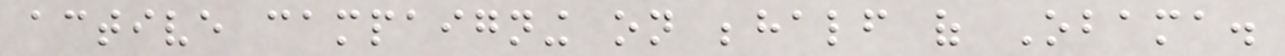active campaigning on behalf of Obama.
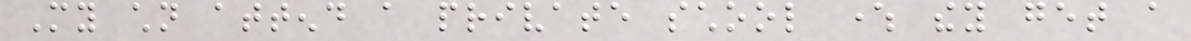My children attend a private school where they get a
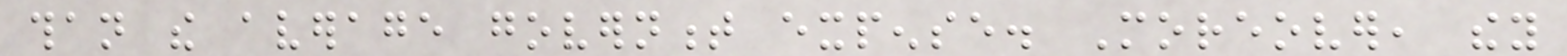than the average government expense. Moreover, they
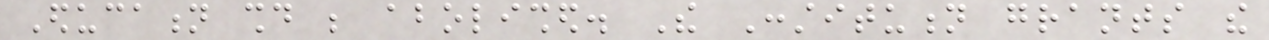Education should be abolished. The Constitution grants the
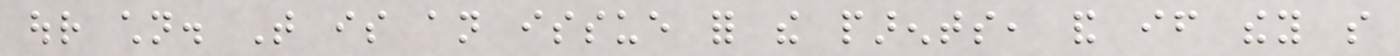our children. That is an issue for the parents, and if they so
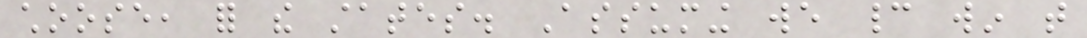choose, for the states. Assuming we cannot win that
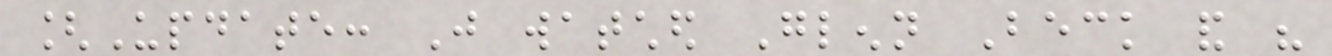[Update: Just watched Glenn Beck and his
